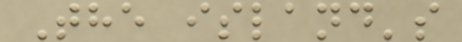The island's
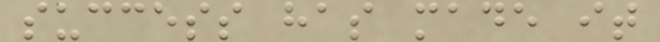success has made it
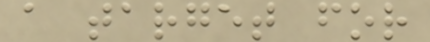a target for
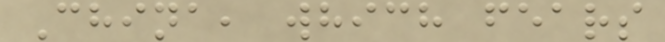China, which fears
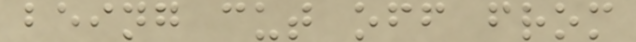being cut off from
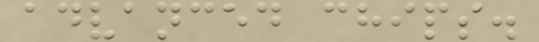advanced chips.
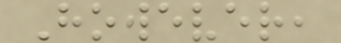However,
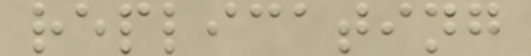replicating
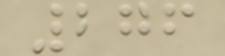276
